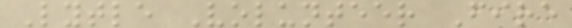Lytle Volunteer Fire
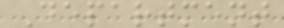Department
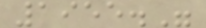1955."
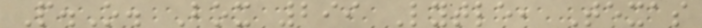P.O. Box 299 Lytle, Texas
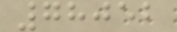78052
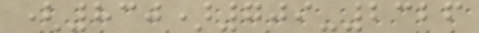(830)709-2326
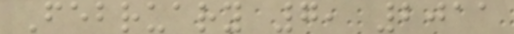February 7, 2011
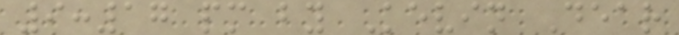9:17 pm by Kevin Dear
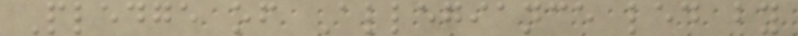Pledge of Allegiance led by
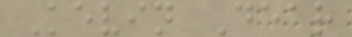Kevin Dear
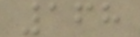168
